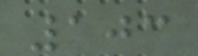103
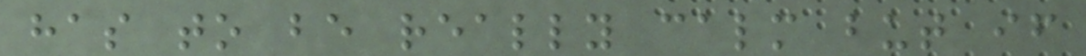has to be really calm but if
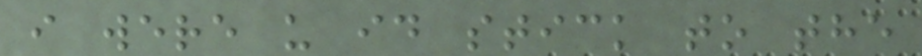i were u id stick to the
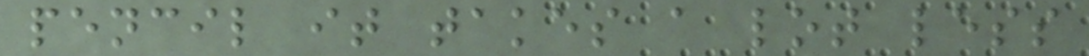pencil it takes a lot less
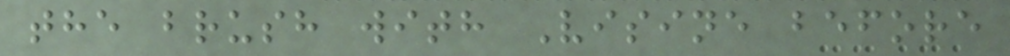the brush with Visine before
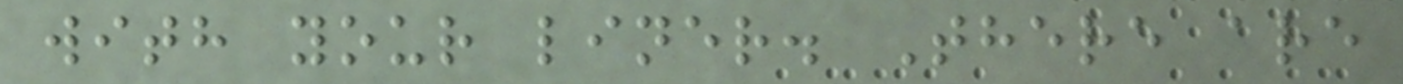with your liner. There are
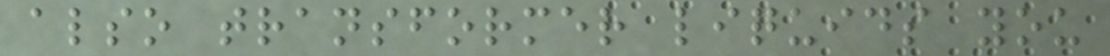also transformer liquids you
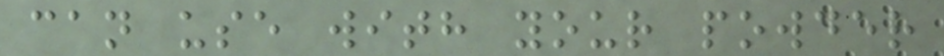can use with your powder
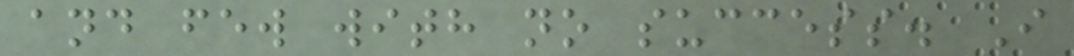and few with no success. I
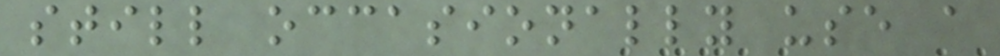still occasionally use a
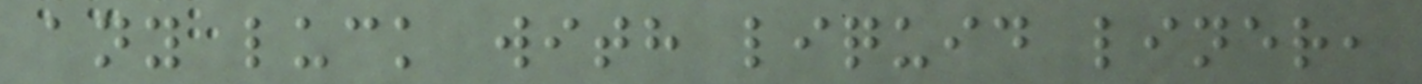any luck with liquid liner,
